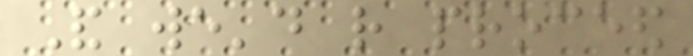And we'd rather proceed
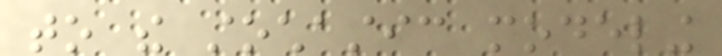to the stochastic modeling
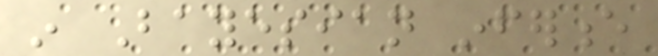in Bayesian inference
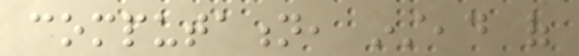computation, instead of
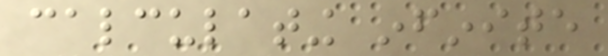calculating infinite
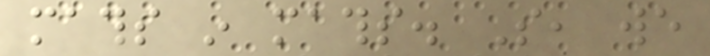maths in maths. So, we
